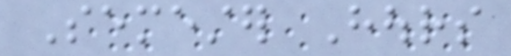Semester Hours
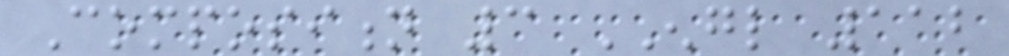Composition 3 ENGL 112
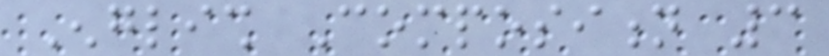English Composition 3
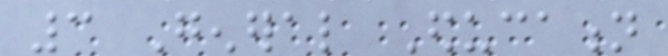3 General Education
